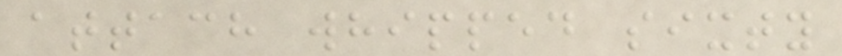attach whipped sixty
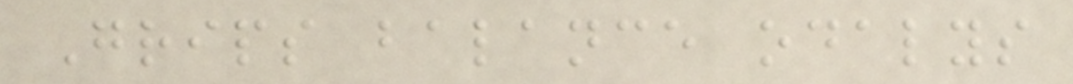Grips balance odalys
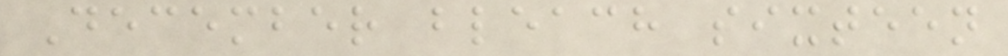December bleach sixteen
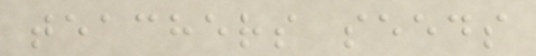teachers seeds
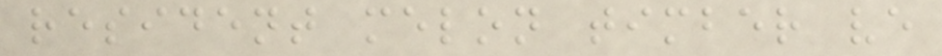resident melon timber ve
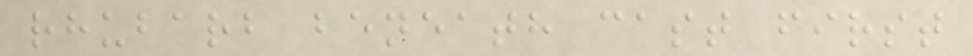rhubarb beneath cast first
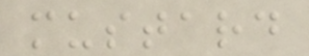mustard
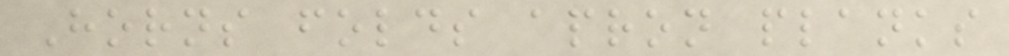Horns folds apron planks
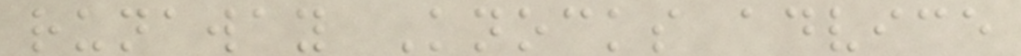runaway Knocks advice
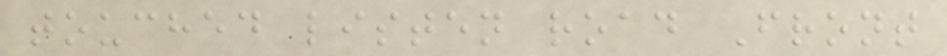touched listen road Front
